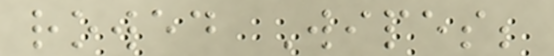rowed Wipes;
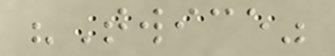"Twice"
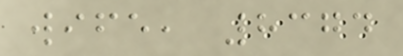wife, 8374
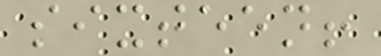sixteen!
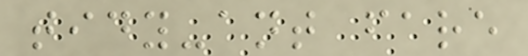tidy-ant fare
